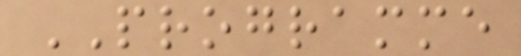PROGRAMME
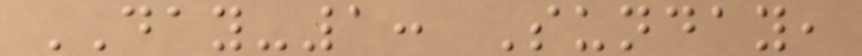DAY-1: Sunday,
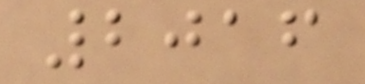2016
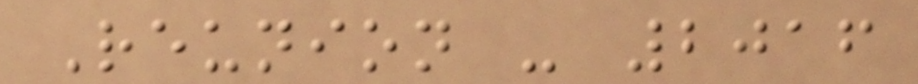Reunion - 2016
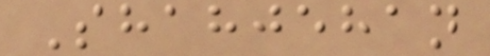Shahjehan
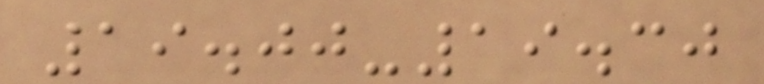19.00-19.30
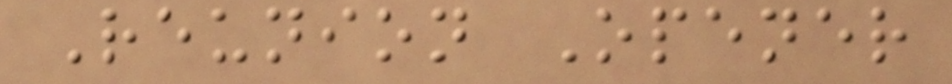Reunion Opener
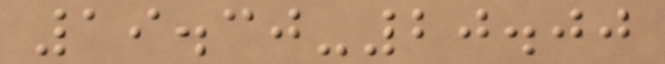19.30-20.00
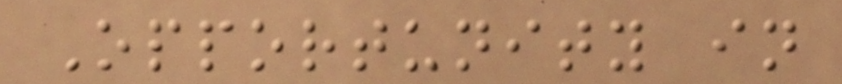Opportunity in
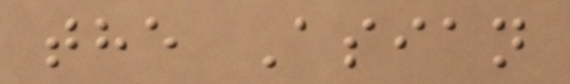the Asian
